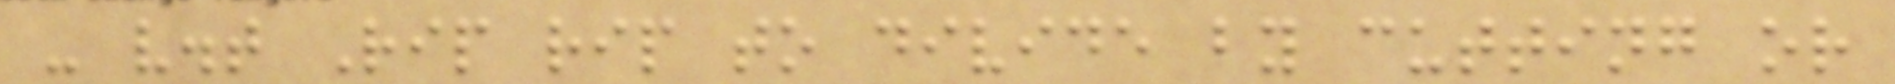- v.t Rip rip to divide by cutting or
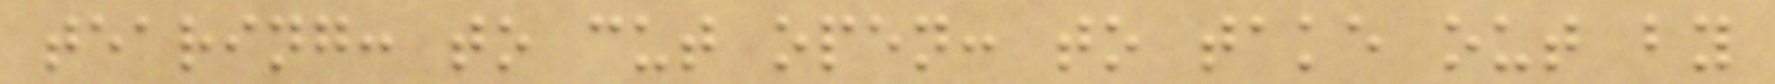tearing: to cut open: to take out by
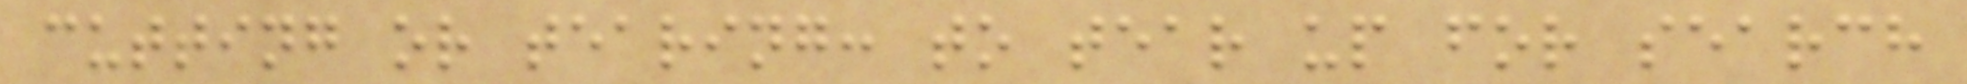cutting or tearing: to tear up for search
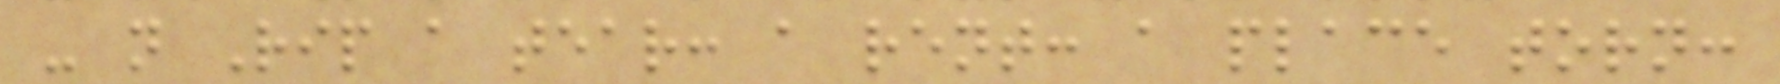- n Rip a tear: a rent: a place torn:
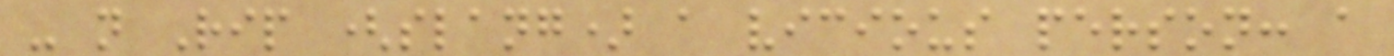- n Rip (slang) a vicious person: a
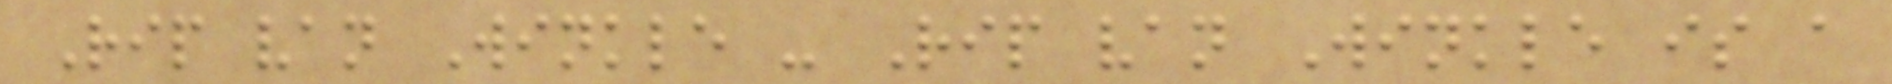Rip van Winkle - Rip van Winkle is a
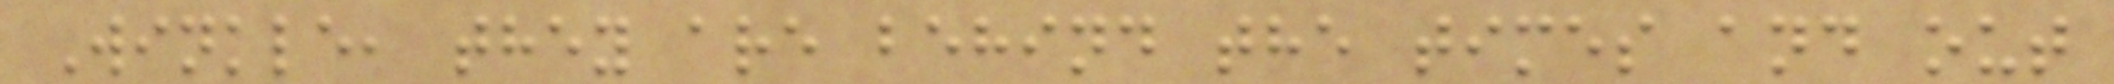Winkle, they are behind the times and out
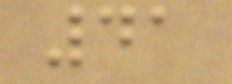41
